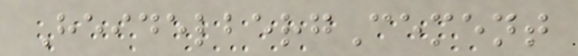HeidelbergCement
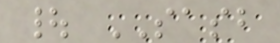| SASB
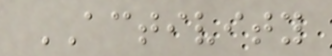ACTIVITY
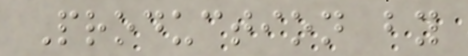Production by
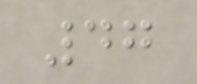47
